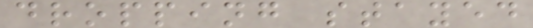dropping stayed
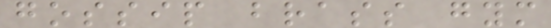gossip brass gym
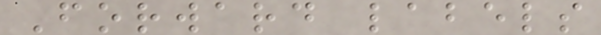Forward labels
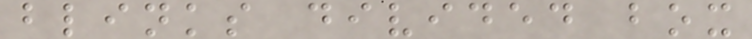blinks divided box
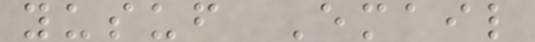yusuf Email
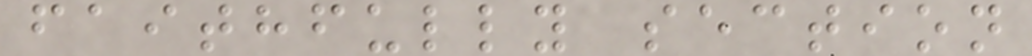faithfully section
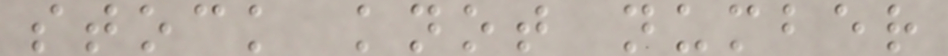stock knot number
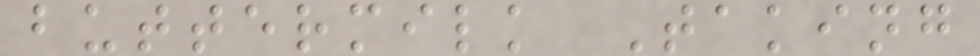buttermilk Taking
